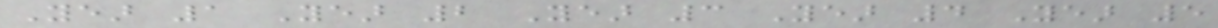Year 1 Year 2 Year 3 Year 4 Year 5
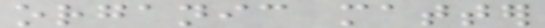organic matter
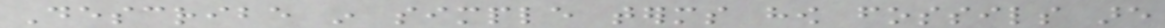Describe in simple terms how fossils are
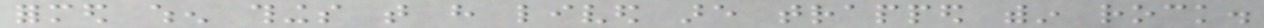formed when things that have lived are trapped within rock.
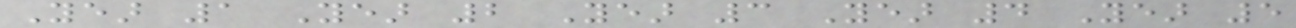Year 1 Year 2 Year 3 Year 4 Year 5
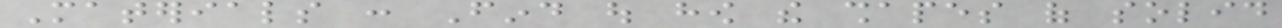Materials : Find out how the shapes of solid
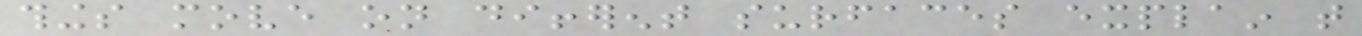things move on different surfaces explain that
